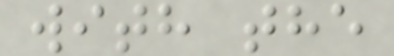with the
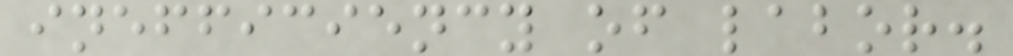inefficiency of labor.
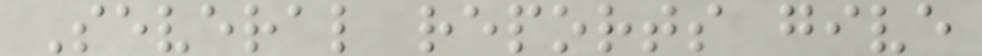Several reports give
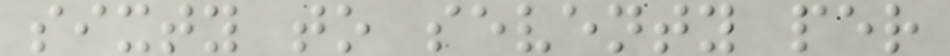sixty to seventy per
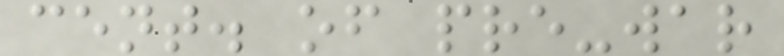cent. of pre-war
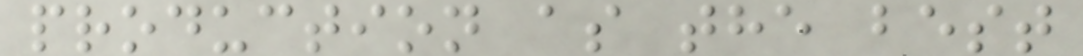production as the best
